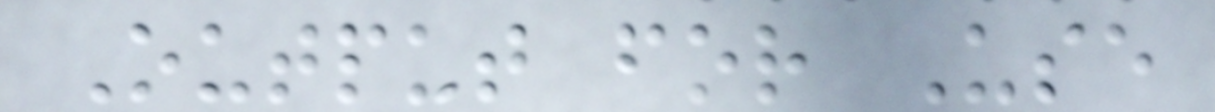Output for Use
